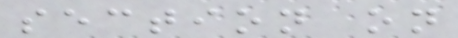section on
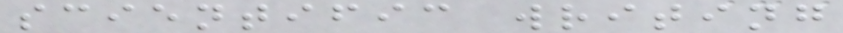scientific writing
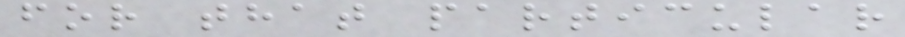for that particular
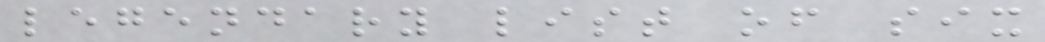legendary list of six
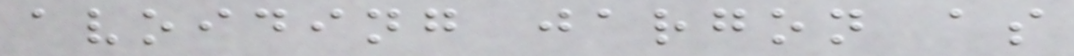avoiding jargon as
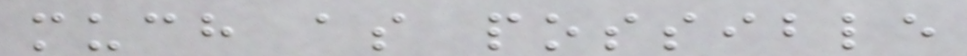much as possible
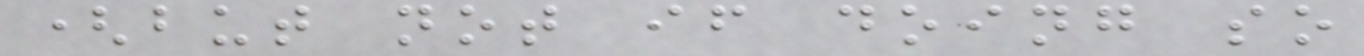(but not if doing so
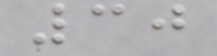30
